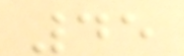45
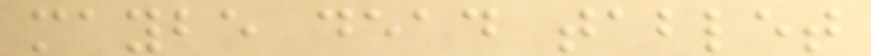maybe dead tablet
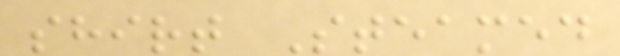shirt Steamed
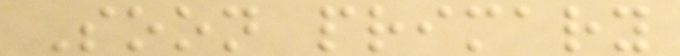Soon primary
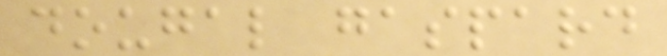dougal gaspard
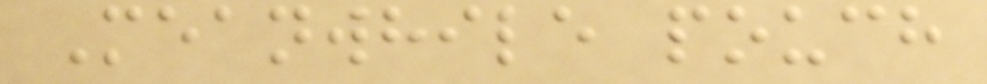Meanwhile pouch
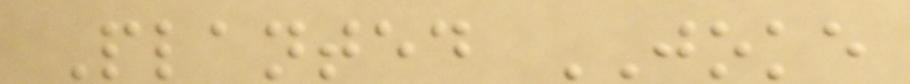Planted JOKE
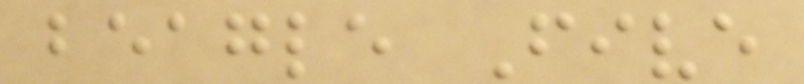beagle Five
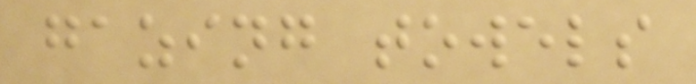gazing towels
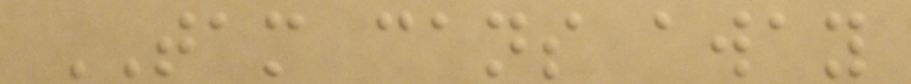TAM cans away
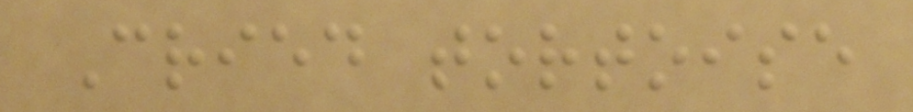Cried tortoise
